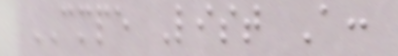CMPE List A:
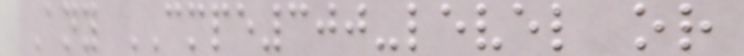Any CMPE300-level or
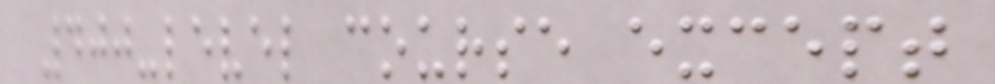400-level course except
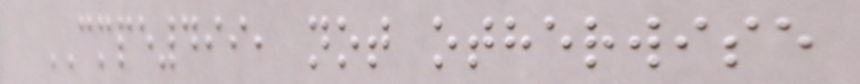CMPE499, not otherwise
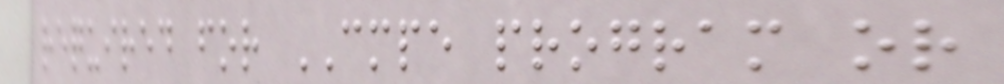required for CMPE program or
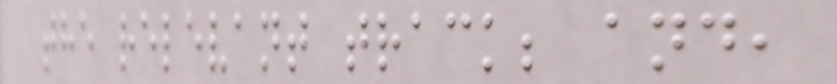the relevant track; and,
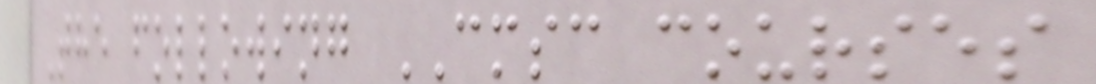The following CMSC courses
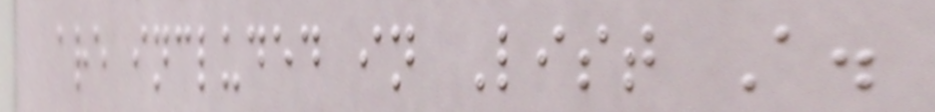are included in List A.
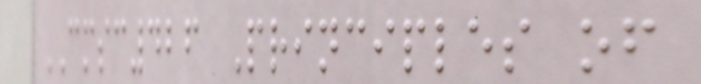CMSC426 Principles of
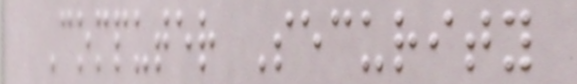Computer Security
